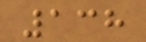138
